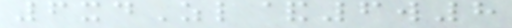6xdZl&6w8
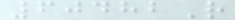60482R
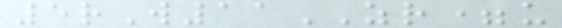5rW11ZR=u
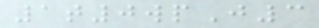1t0wpJ3
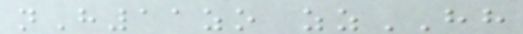nH11zo zzHH
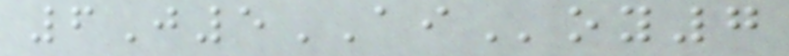6J5AIoy7
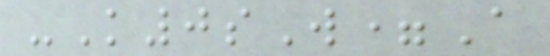-K0sW=A
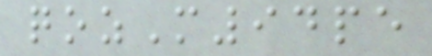qozM94pe
